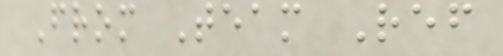From Team Ref
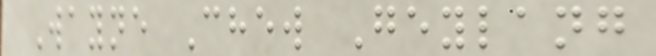Wayne Chew Geylang
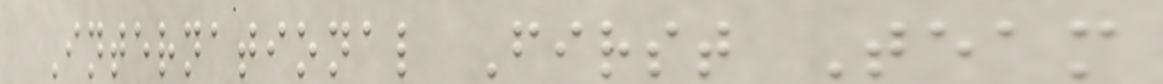International First Team
